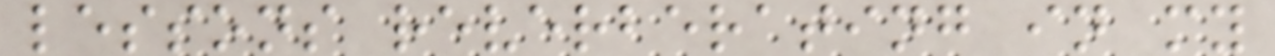lessons reverberating in my
